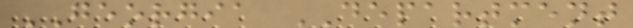GEORGIA DEPARTMENT
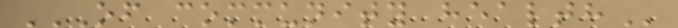OF COMMUNITY HEALTH
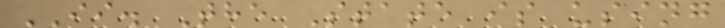II. The State is using
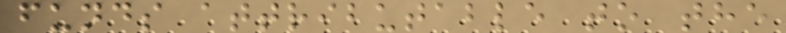funds attributable to the
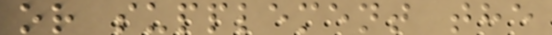or supplement the
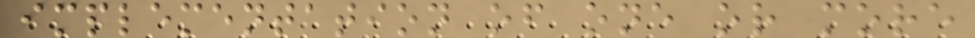implementation of one or more
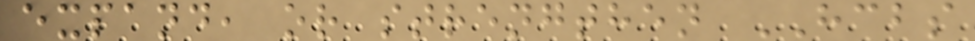expand, or strengthen HCBS
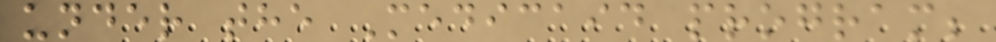under the Medicaid program;
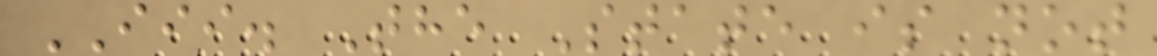III. The State is not
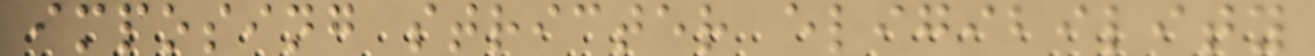imposing stricter eligibility
